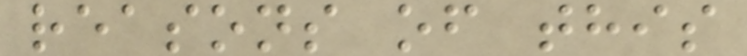reasons of this
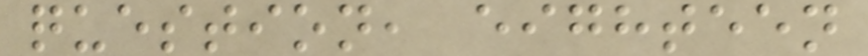question, eighteen
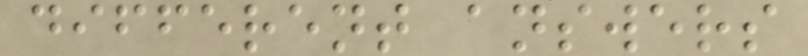different answers
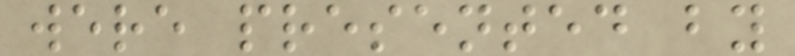were presented by
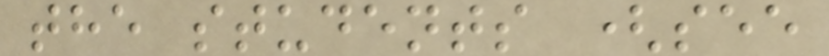the students (see
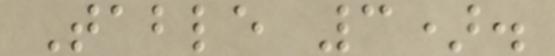Table 3).
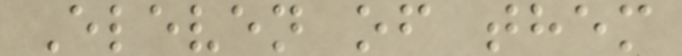Eleven of them
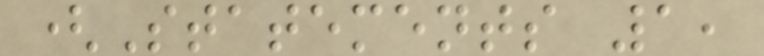(Statements 1,
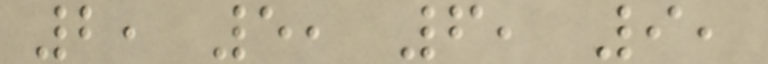2, 5, 6, 9,
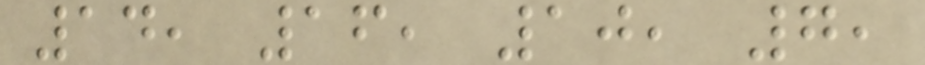14, 16, 10, 7,
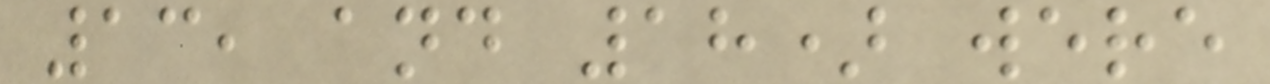13, and 18) were
